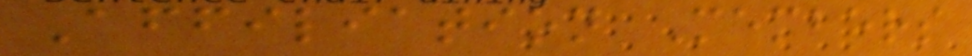Affiliation Members
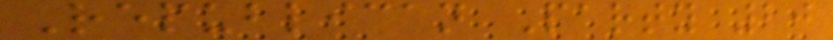Republican Party 20
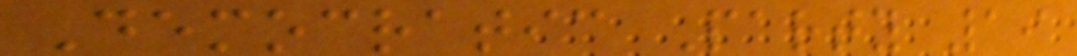Democratic Party 19
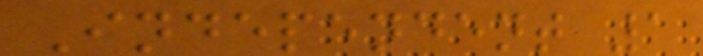Independent 1
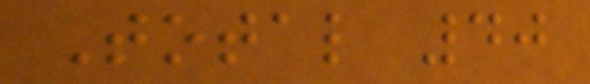Total 40
